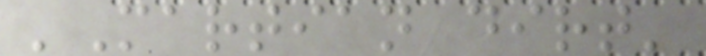'Martian dirt'
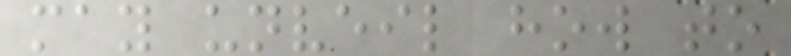may unveil how to
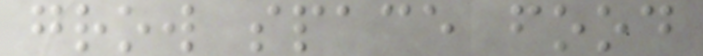grow space food
